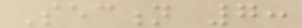Section 7:
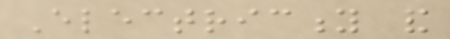Electricity and
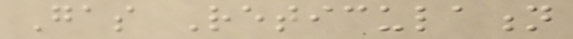Gas Reticulation
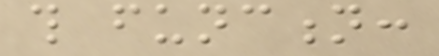this function:
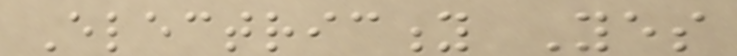Electricity Yes
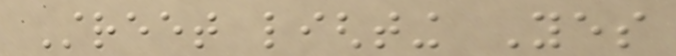Street lighting Yes
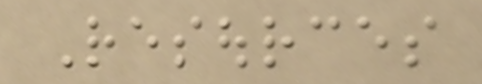Resources
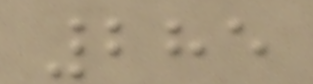285
